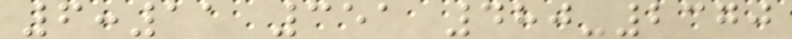6:11 351 480-2370
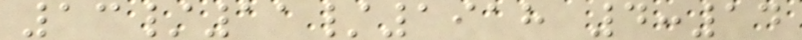13/11/1918 4:14
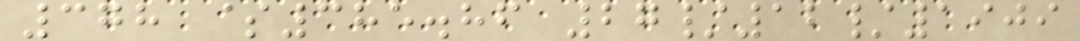378 $385.86 27/12/1909
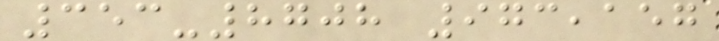353-8708 973,157
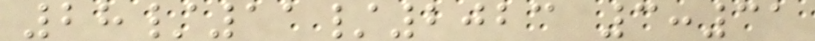28/11/2023 3:31
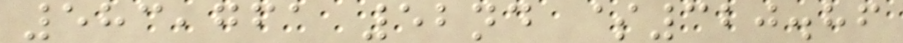583,761 52nd $320.86
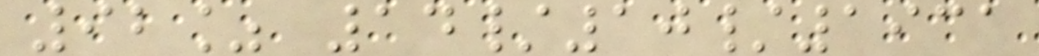92% 14/10/1931
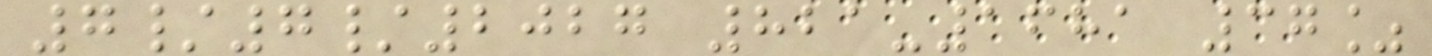7/7/2027 821-1681 37%
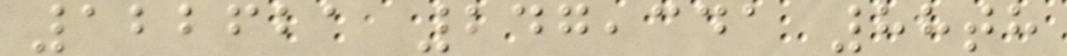122621 247,341 88th
